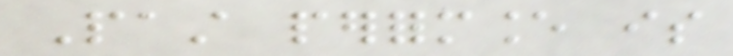Past performance is
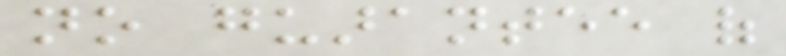no guarantee of
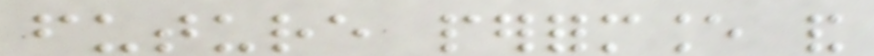future performance and
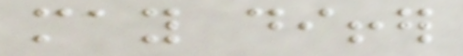may differ
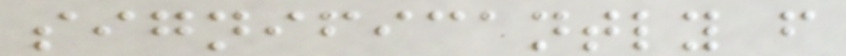significantly from
